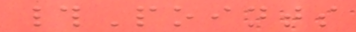#Points
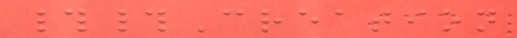##Creation
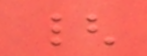{
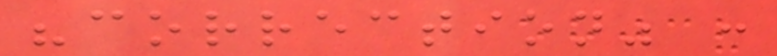"correction" :
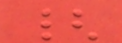{
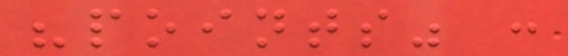"points" :
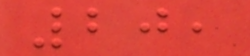20,
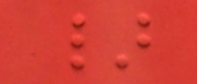}
